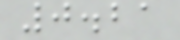0.21
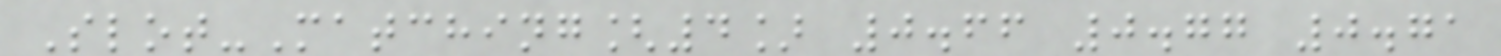Slot-Matching[4] 0.66 0.77 0.71
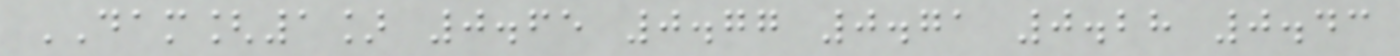DAM[1] 0.65 0.77 0.71 0.28 0.43
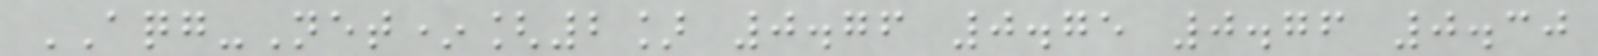AQG-Net*[2] 0.76 0.75 0.76 0.30
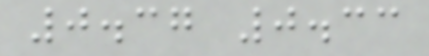0.37 0.33
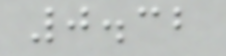0.32
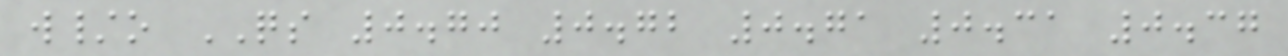w/o QS 0.70 0.72 0.71 0.31 0.37
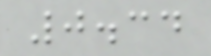0.34
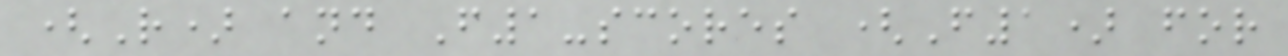(R) and F1-scores (F1) for
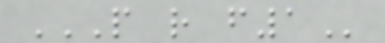P R F1
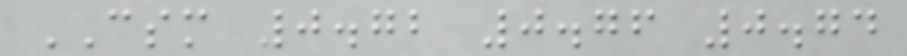CSM 0.72 0.76 0.74
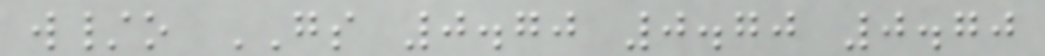w/o GS 0.70 0.70 0.70
